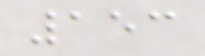153
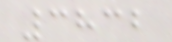3832
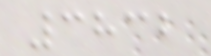3832
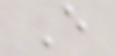E
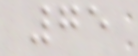75
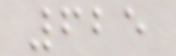625
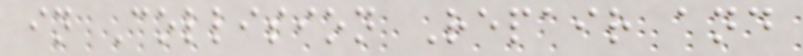in Collision Repair and
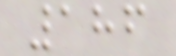186
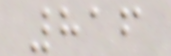816
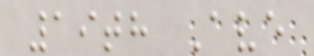19th Ave
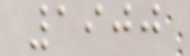1900
